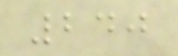240
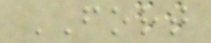FORT
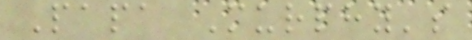Papa Murphy's
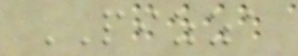PIZZA
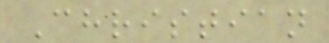Christian
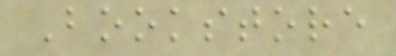Bookstore
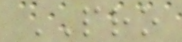PRO
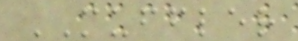MUFFLER
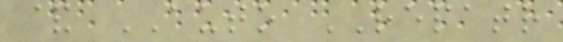& AUTO REPATR
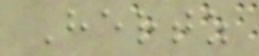Hertz
